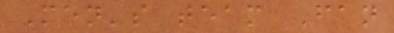Men's team Fan
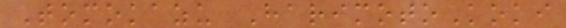Tomokazu HarimotoKoki
